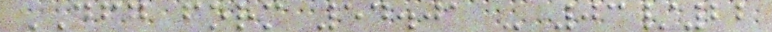DFG form 54.01 - 03/22
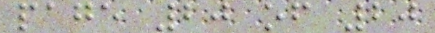page 20 of 20
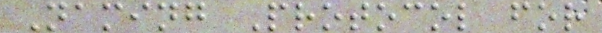Naming Protocol for
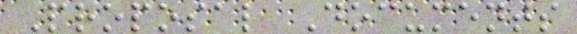Proposal Documents
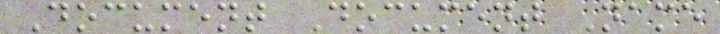Document Document Name
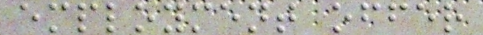employment offer
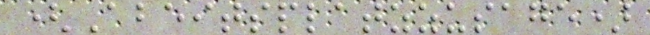(Abeitsplatzzusage)
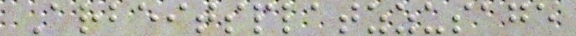Arbeitsplatzzusage
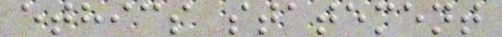ethics statement
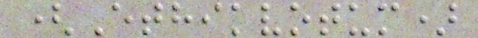(Ethikvotum)
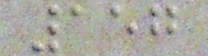157
